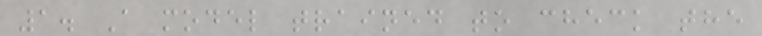1. A model trained to check the
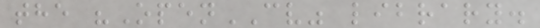the "OpenCV" library.
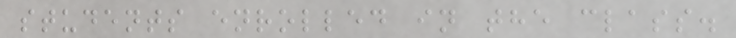students enrolled in the class.
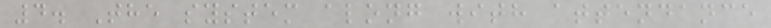4. The system along with attendance
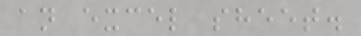an excel sheet.
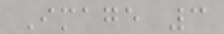Image 3
